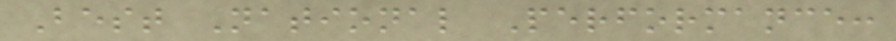Best National Performance:
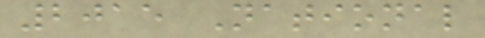2015 National
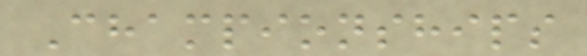Championships
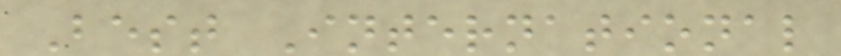Best International
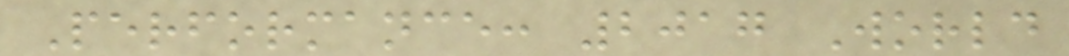Performance: 2017 World
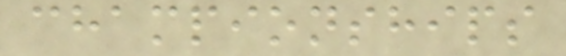championships
